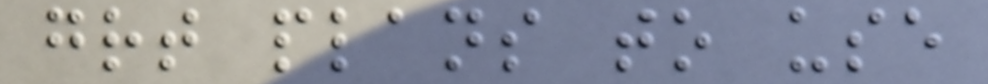great plans to use
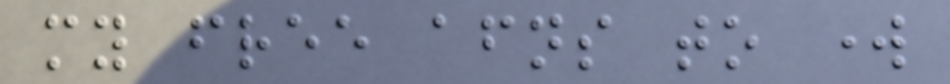my free afternoons to work
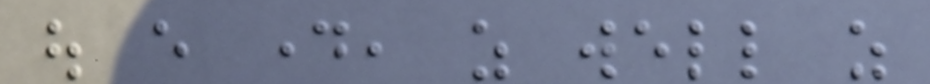out every day, as well as
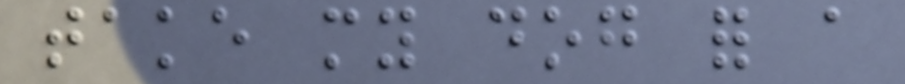take my dog for a
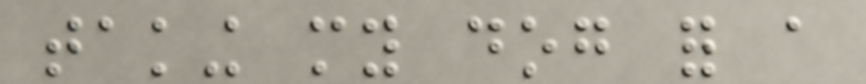taking my dog for a
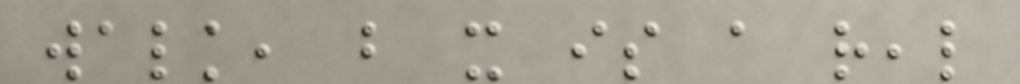walk, but it is a real
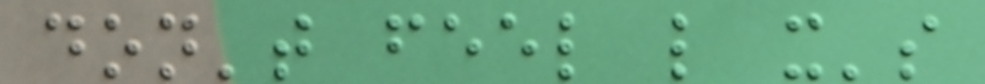don't feel like it's
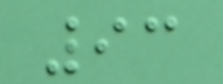93
